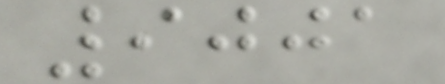9001
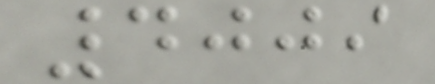4009
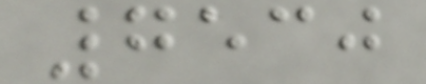7530
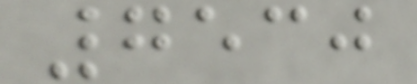7530
